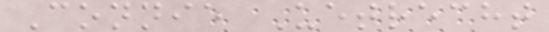Connie Uetrecht
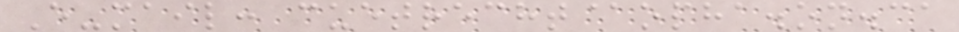E-mail: cuetrecht@opha.on.ca
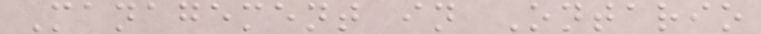Management in Ontario
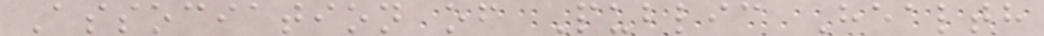Association of Public Health
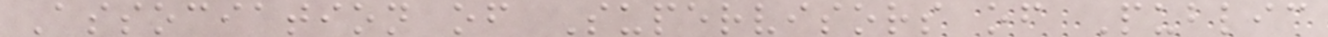Association of Supervisors of Public
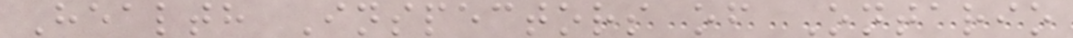Health Inspectors of Ontario
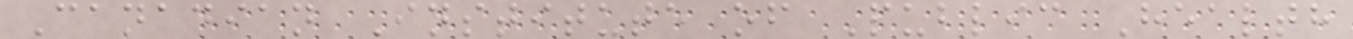Canadian Institute of Public Health
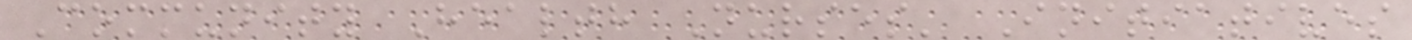Community Health Nurses' Initiatives
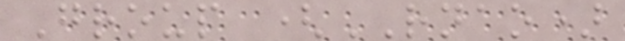Group (RNAO)
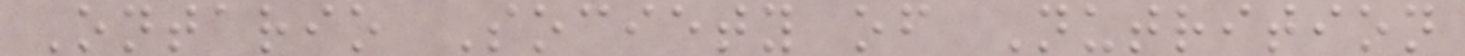Ontario Society of Nutrition
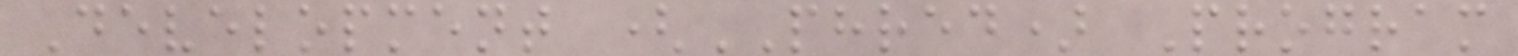Development (PHRED) Program
